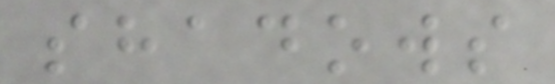shadows
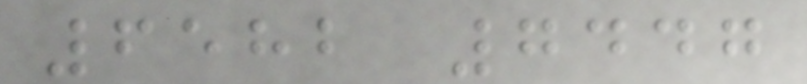6582 7447
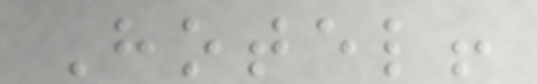Hotel!
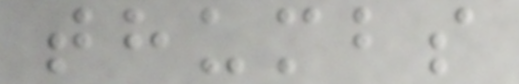thumbs
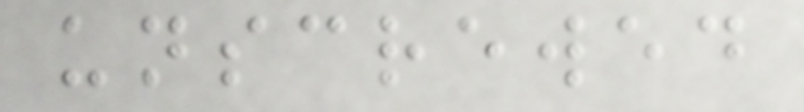unscrewed
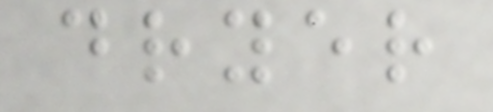dryer
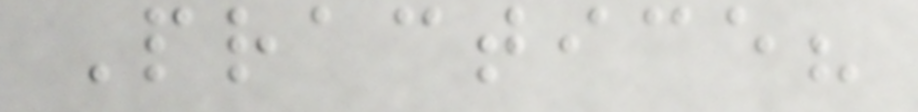Practice?
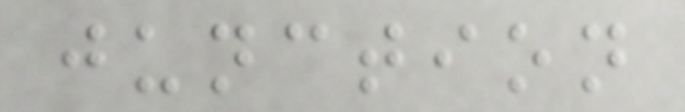junction
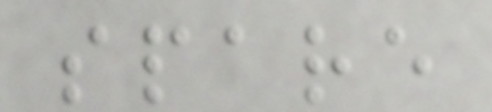spare
